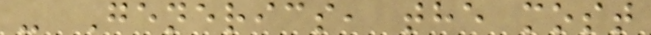- Generics, the most
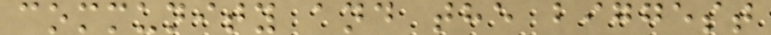community and the biggest
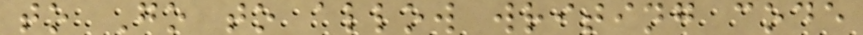to Go to allow writing code
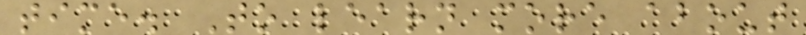time. To learn more about
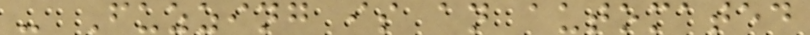- Fuzzing is an automated
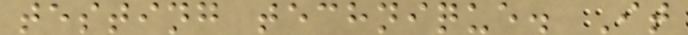testing technique. It
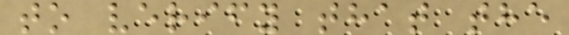to verify that the
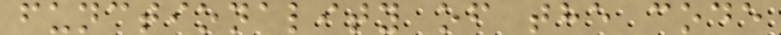functionality of the code
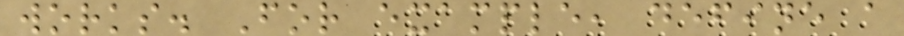works. For example, define a
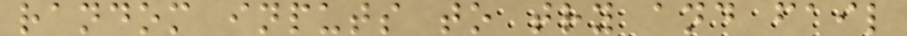random inputs to try and fail
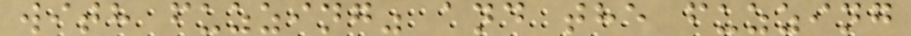with fuzzing" and the fuzzing
